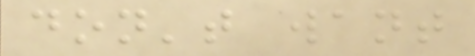don't want
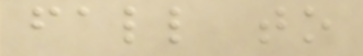fall to
